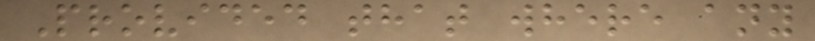Provided that where any
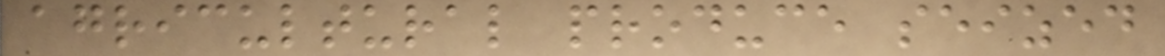agricultural produce seized
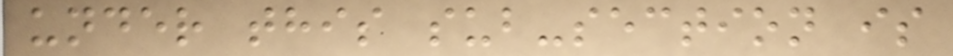under this sub-section is
